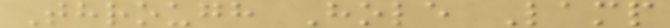Through Hole Lamp
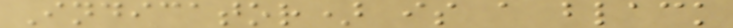Indicator) is a black
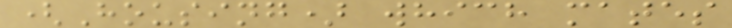(Housing) which mates
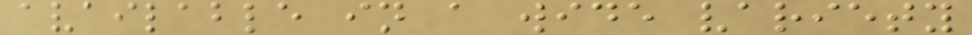available in a wide variety
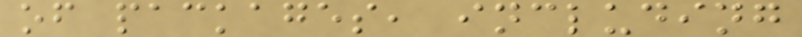of packages, including
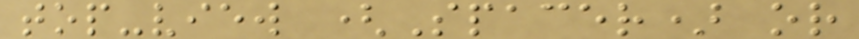top-view (Spacer) or
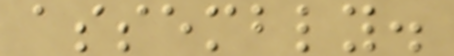assembly.
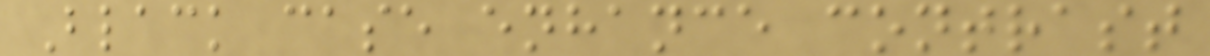Black case enhance contrast
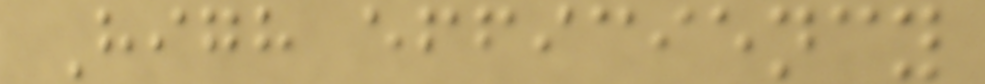High efficiency
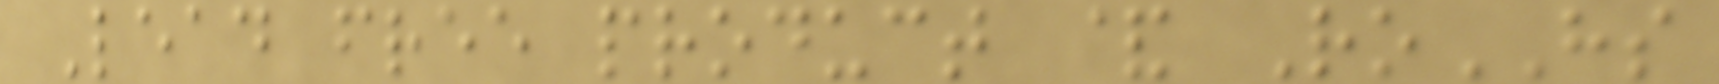Lead free product & RoHS
